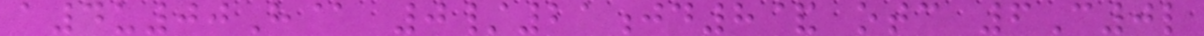a4u00H@ 0/21jd8& otc 6C0l
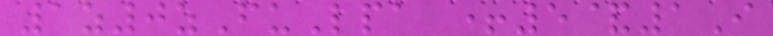1z0zFuLpa +5&1I
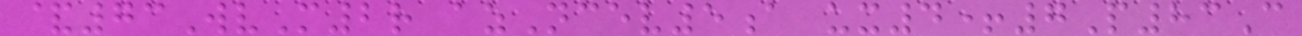&73WvM2r azNcev5a ux4+7P83C
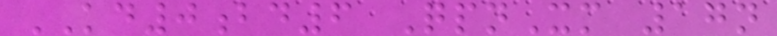KD0bd6 QpnXm 17n
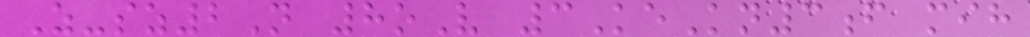Z-sz2N 8oV 3KeKn3f mih
